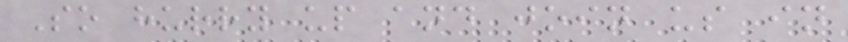So hurry up and join us in
